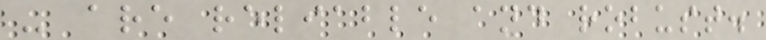- are reliable and robust.
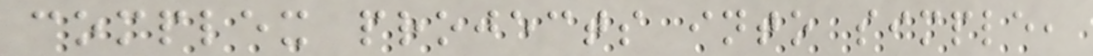complex projects into simple,
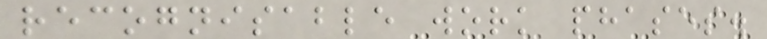recognisable work phases.
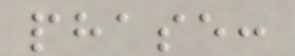phase:
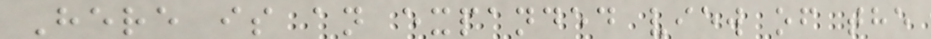Here is an expanded view of the
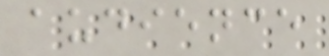audience
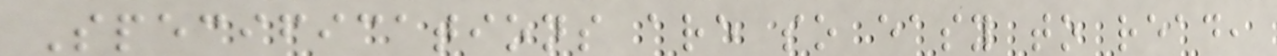Specifications are so easy to read,
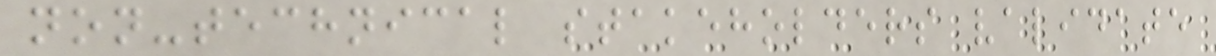non-technical stakeholders validate
